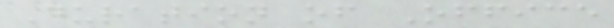Duration of Office
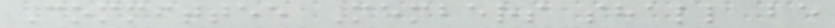Committee Members shall be
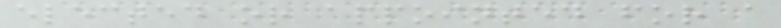elected or appointed for a
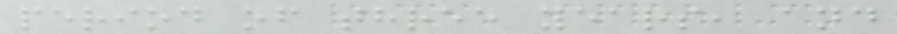period of three years, and
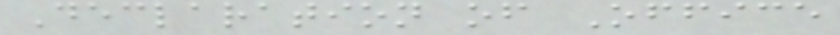Declaration of Office
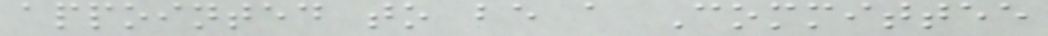appointed to be a Committee
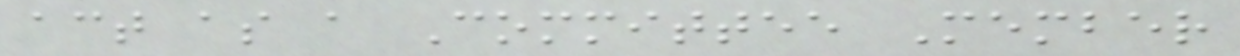act as a Committee Member
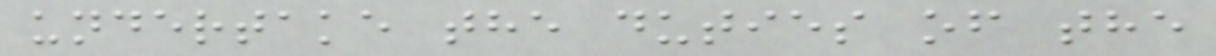undertake the duties of the
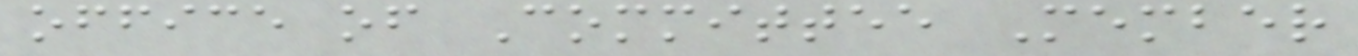office of Committee Member
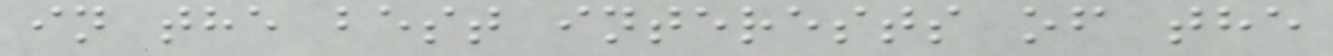in the best interests of the
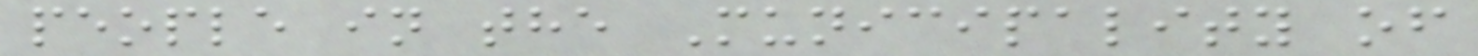people in the Municipality of
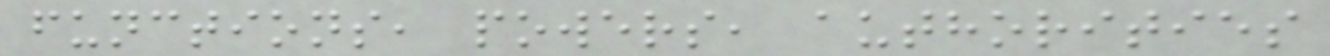functions, powers, authorities
